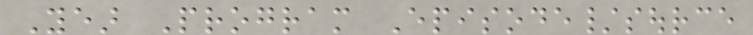Year Program Episode/source
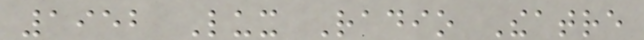1952 Lux Radio Theatre
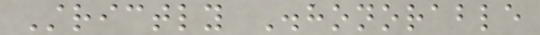Strictly Dishonorable
